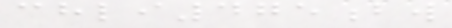chli475bw
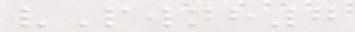vPwnh7
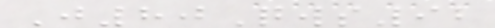J80Qws92
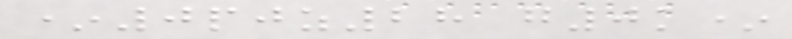*0pjz28 g0k*
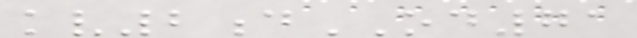kv2dOD71
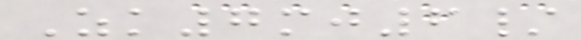Zk7mj6/
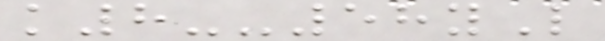k8--58yL
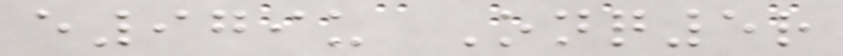e979u Onq5r
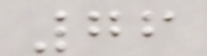76
